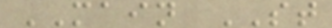MAIN ST
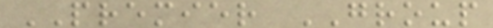PREMIER GROUP
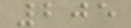205
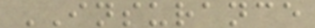INSURANCE
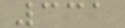331
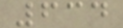634
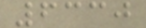6330
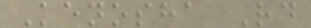Kenosha Rd
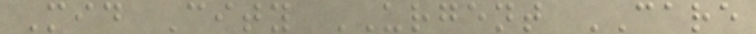Mid City URGENT CARE
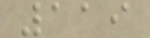119
